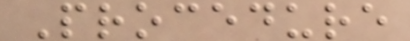Procedure
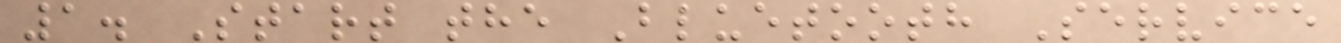1. Start the Bluetooth Service
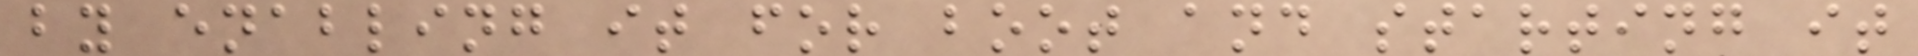by enabling it for boot and starting it
